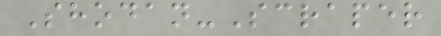Shodan-Scraper
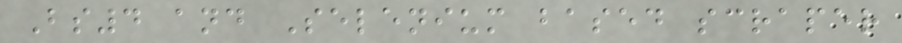Bs4 and Selenium based scraper
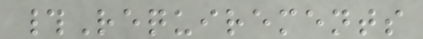#Requirements
